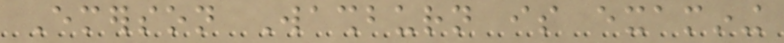Emerson Washburn is examining
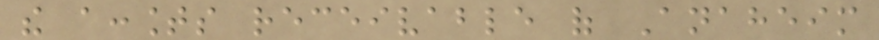the accounts receivable of Anaheim
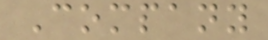Company
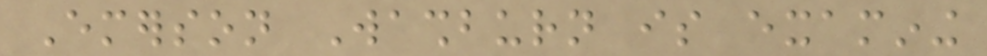Emerson Washburn is examining
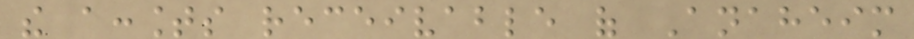the accounts receivable of Anaheim
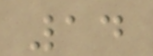14
